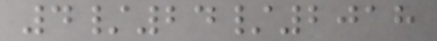4/24/2018
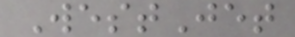WestJet
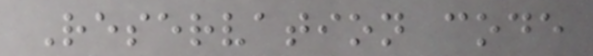Reservation code
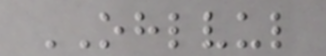OHLVUL
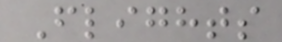Flights
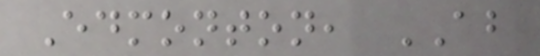Edmonton, AB
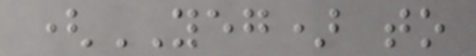(YEG) to
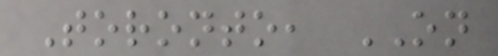Toronto, ON
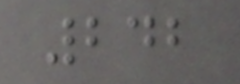242
